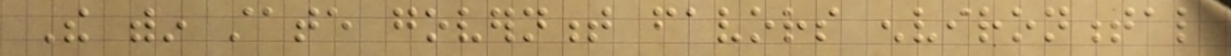The within state government favors environmental
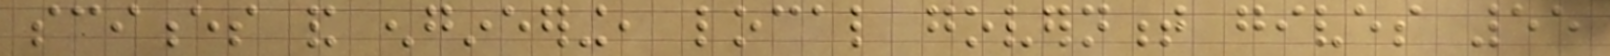sciences and engineering, local government gives 55
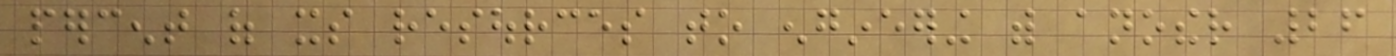percent of its resources to engineering with another 26
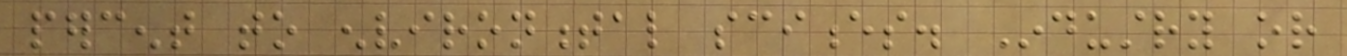percent to environmental sciences. Industry or
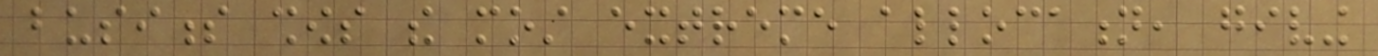business shows the most extreme allocation, giving
